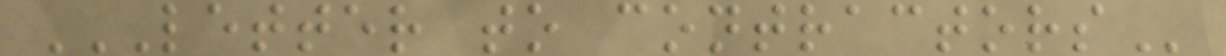LETTER TO CONTRACTORS
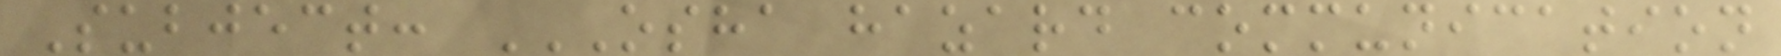Subject: OSHA HAZARD COMMUNICATION
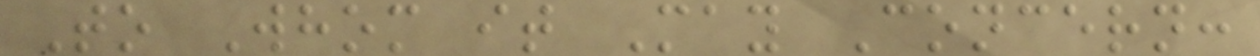To Whom it May Concern:
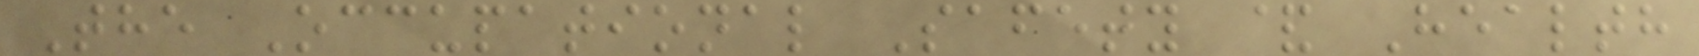The Occupational Safety & Health
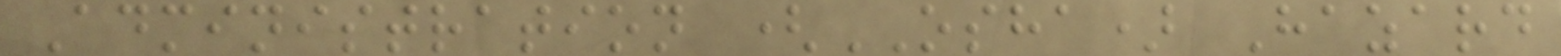Administration (OSHA) Hazard
